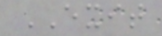EXIT
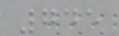745
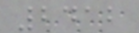2412
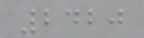2420
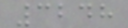3248
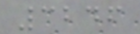3246
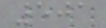501
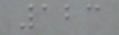123
